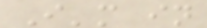I'm in
